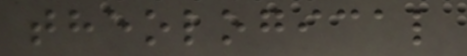theological
